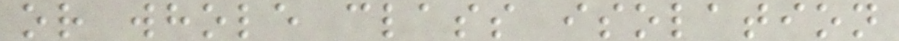or whole class isolation
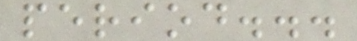period...
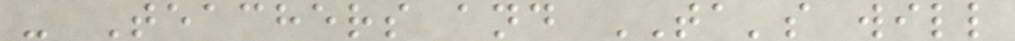- Teachers and TA's will
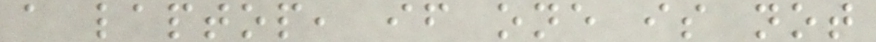a laptop, if one is not
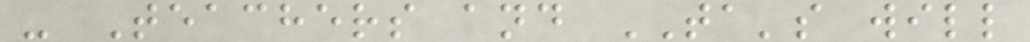- Teachers and TA's will
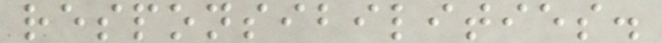responsibilities.
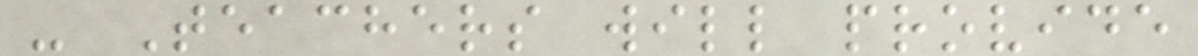- Teachers will provide
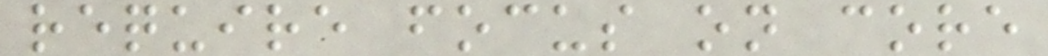require focus on core
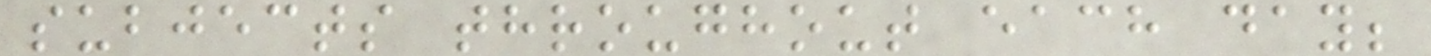subjects throughout each day;
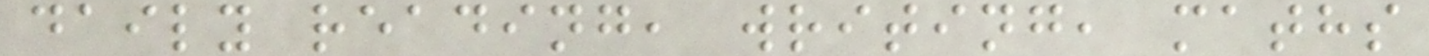daily reading, writing, maths
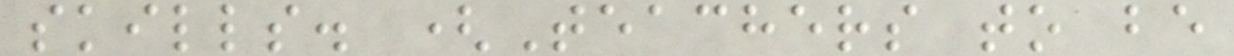skills. (Teachers to be
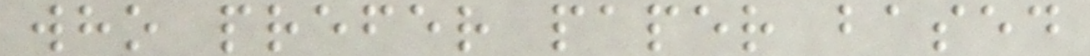who prefer paper based
